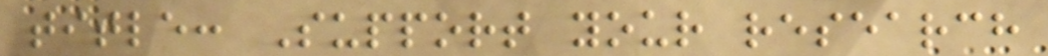title: Support your research
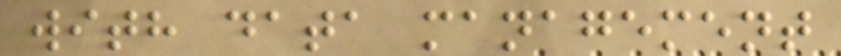with data management
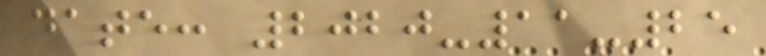date: 2020-11-25
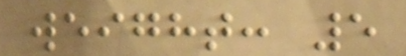weight: 5
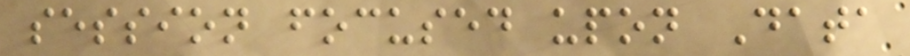session focused upon Data
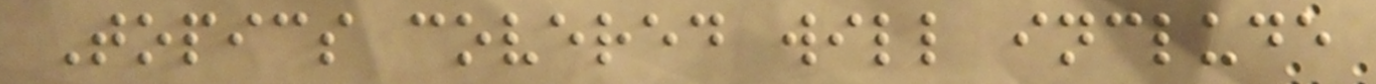Topics covered will include
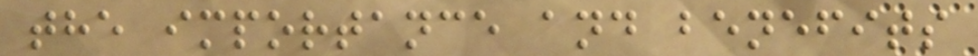the importance and benefits
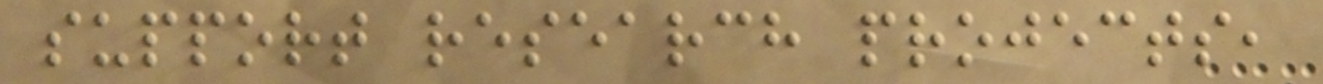support research projects,
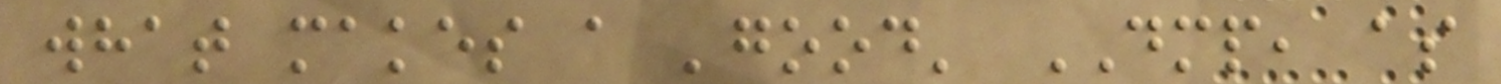what makes a 'good' DMP, as
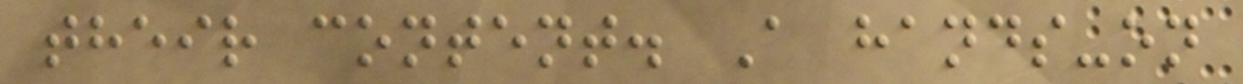their content. A hands-on
